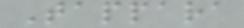Tappara
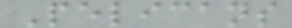Pelicans
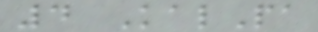4 KalPa
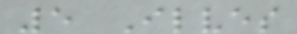5 Ilves
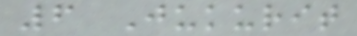6 Jukurit
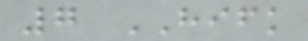7 HIFK
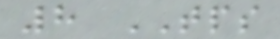8 TPS
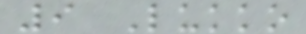9 Lukko
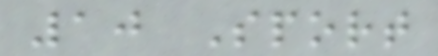10 Sport
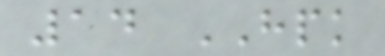14 HPK
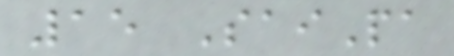15 SaiPa
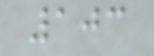103
